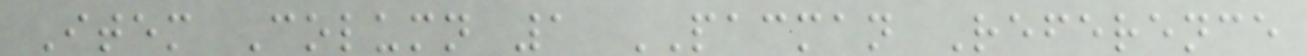Item Column 1 PACMAN Reference
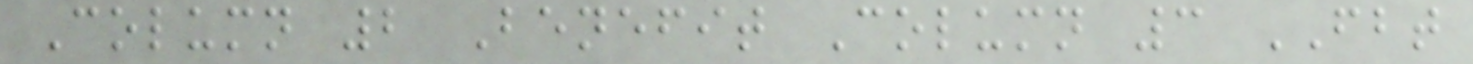Column 2 Benefit Column 3 FBT
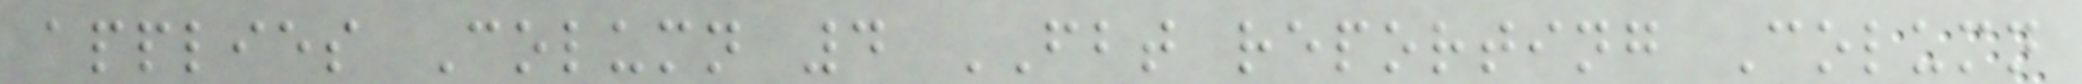applies Column 4 FBT reporting Column
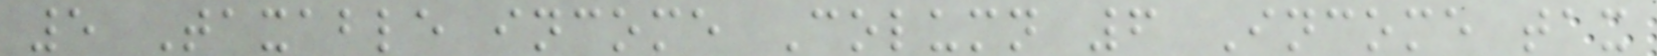5 Taxable income Column 6 Income tax
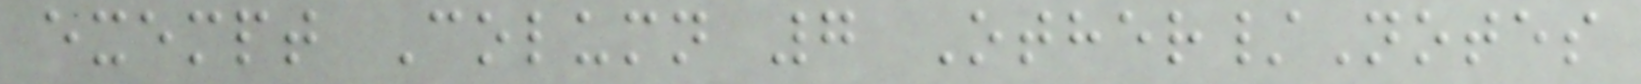exempt Column 7 Other/Notes
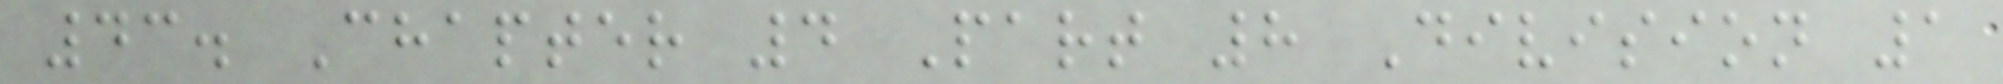43. Chapter 4 Part 8 Division 1
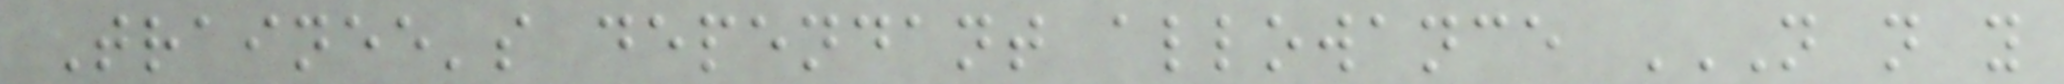Trainee's dependant allowance N N Y
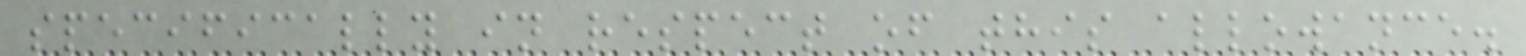specifically in respect of this allowance.
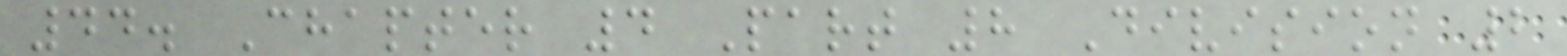44. Chapter 4 Part 8 Division 2
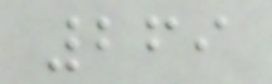269
